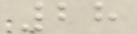28
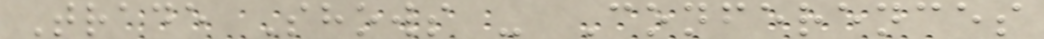Trade Shows - Conferences
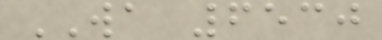WA 6530
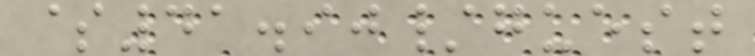$41.90/guest
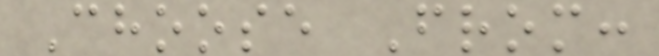Choose From:
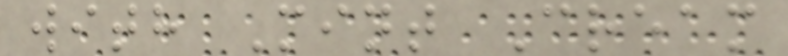with Mint Cream
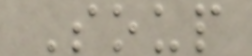Soup
